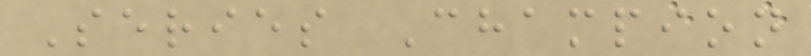Series Champion
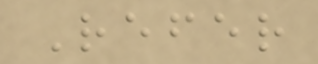Refer
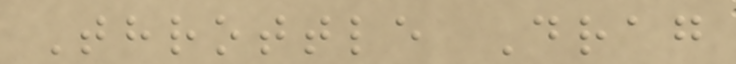Throttle Drag
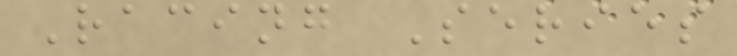Racing Series
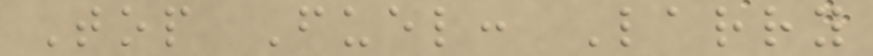Top Fuel: Larry
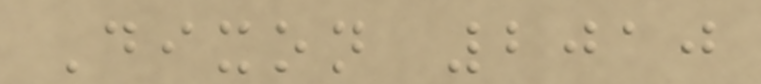Dixon 2010
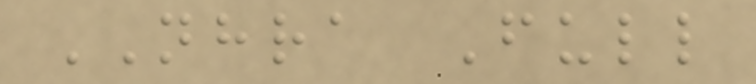NHRA Full
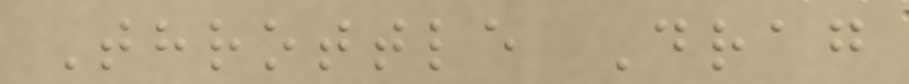Throttle Drag
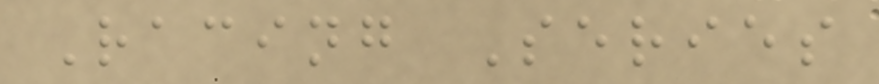Racing Series
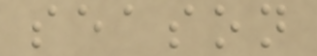season
